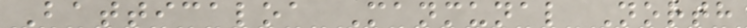Batticaloa Manmunal North
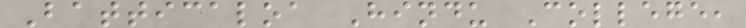Batticaloa Hindu College,
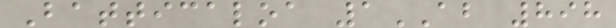Batticaloa 1AB 898
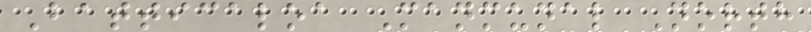Batticaloa Manmunal North
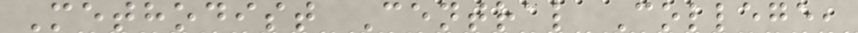Methodist Central College,
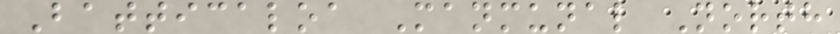Batticaloa Manmunal North
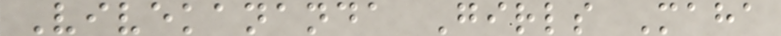Vivekananda Girls Maha
